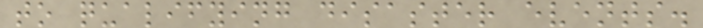to qualifying disaster events.
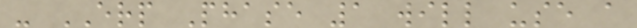- ERP Phase 1 will use a
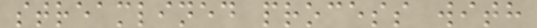streamlined process with
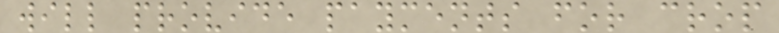will provide payments for crop
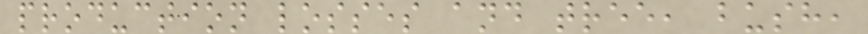production losses and tree, bush,
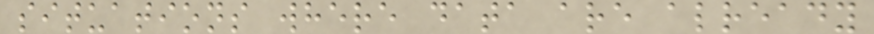situations where data are already
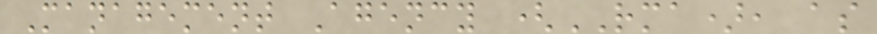Management Agency (RMA), as
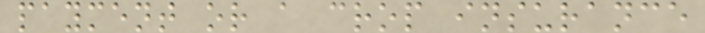payment or a crop insurance
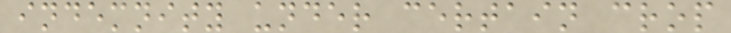indemnity under certain crop
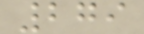279
